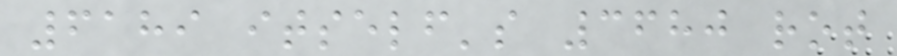6189 itself's 3680 rot
